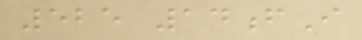525 14fI
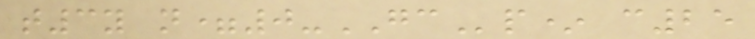t3y n=0-GCp* c25
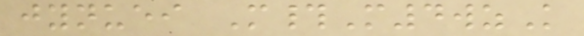jynuei M#M4wzK
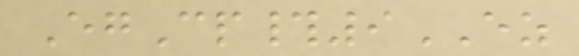EgCp#9EZ
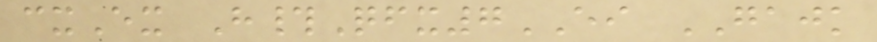cxEx H#Qfx7EI GAJK
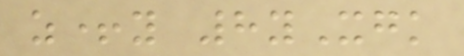z+y 8yXgk
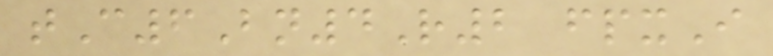tC6Bn4R2 fpxI
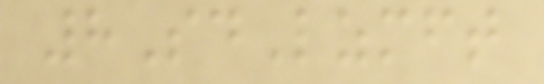8SdLzmft
